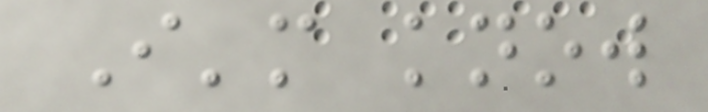I'm know
